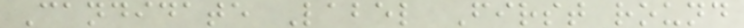Candidate Label First round
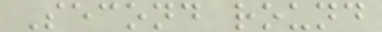Second round
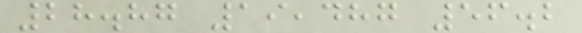28.87 19,487 56.2
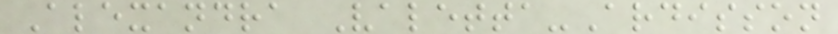Alexandra Valetta-Ardisson
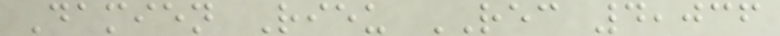Damien Rieu REC 4,036
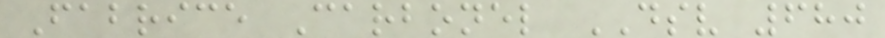Fabrice Carbonel DSV 680
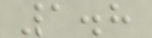1.8
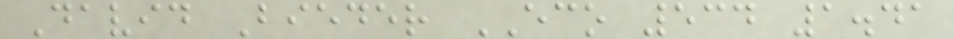David Bieder ECO 534 1.41
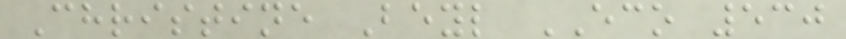Christine Beyl ECO 530
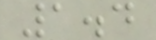1.4
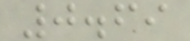0.69
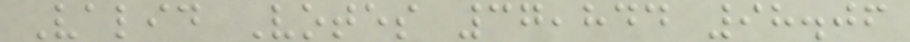Valid Votes 37,844 98.06
